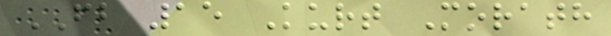FB 15 Kurt Morath
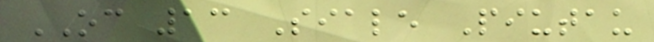OC 13 Siale Piutau
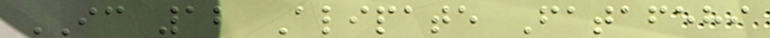IC 12 Alipate Fatafehi
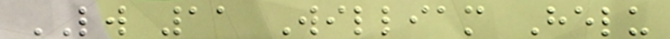LW 11 William Helu
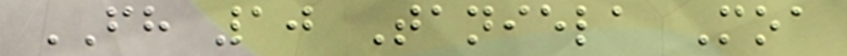FH 10 Taniela Moa
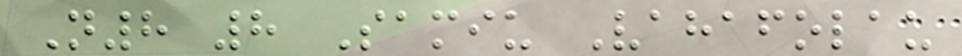N8 8 Samiu Vahafolau
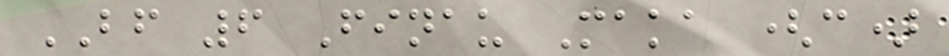BF 6 Finau Maka (c)
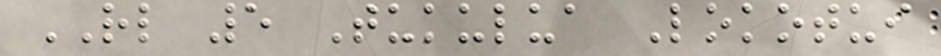RL 5 Tukulua Lokotui
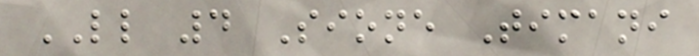LL 4 Sione Timani
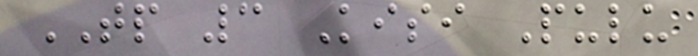TP 3 Kisi Pulu
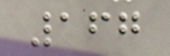167
